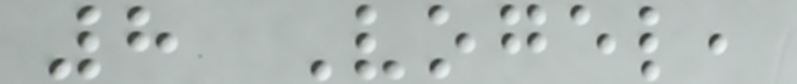8 Vogel,
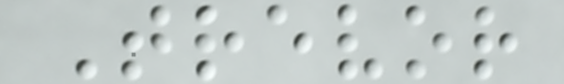Trevor
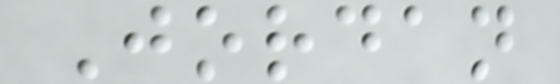Jordan
